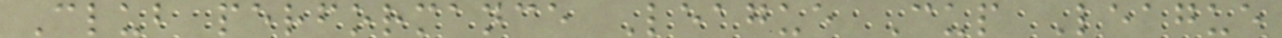Club performance League Cup League
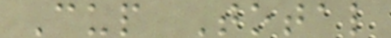Cup Total
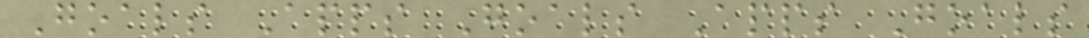Goals Apps Goals Apps Goals
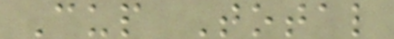Cup Total
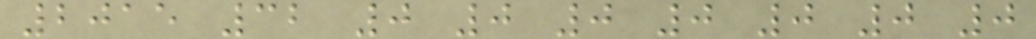2015 32 0 0 0 0 0 0 0
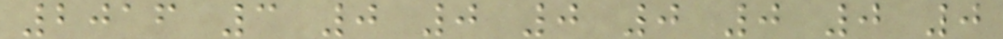2016 3 0 0 0 0 0 0 0
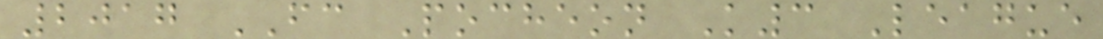2017 FC Pocheon K3 League
